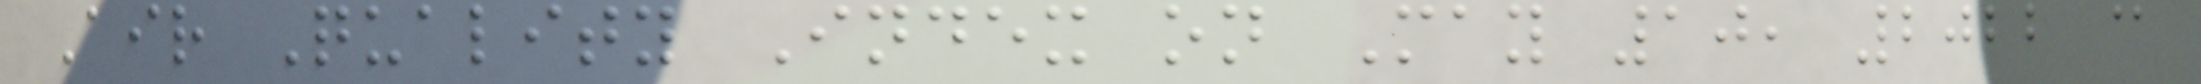Air Quality Index on May 10, 2022 @
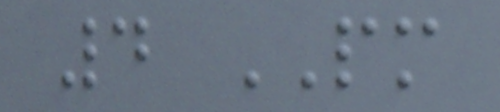4 PM
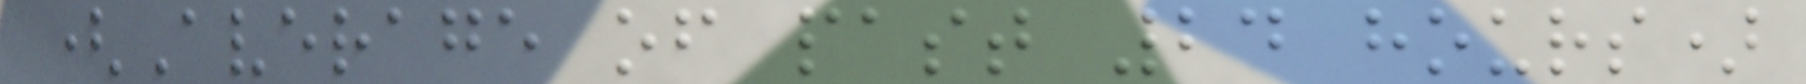(Average of past 24 hours)
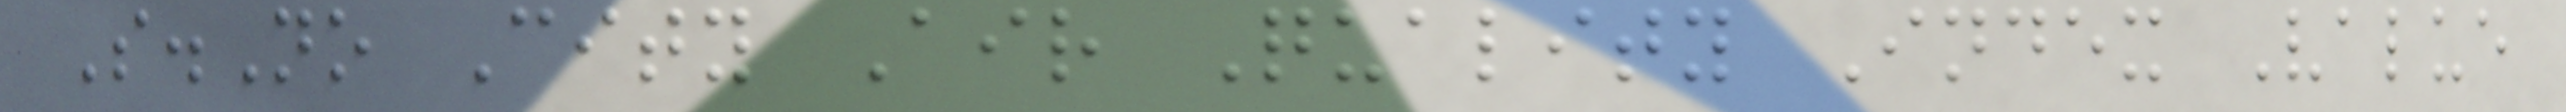S.No City Air Quality Index Value
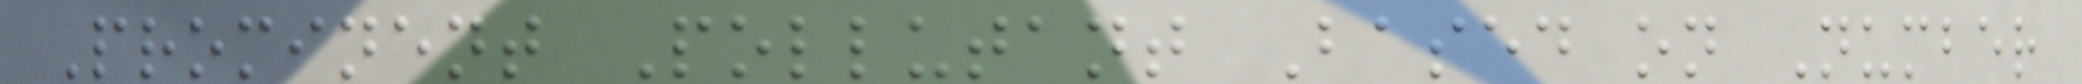Prominent Pollutant Based on Number
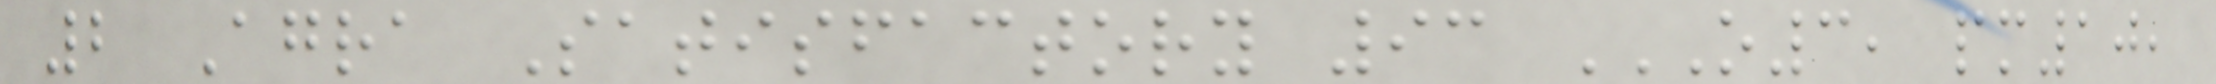2 Agra Satisfactory 93 O3, PM10,
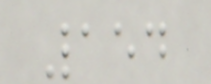154
